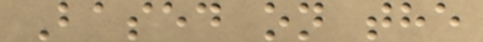Based on the
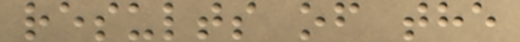results of the
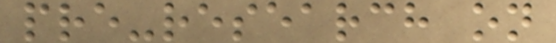pre-research on
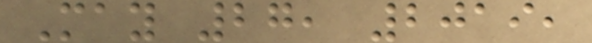May 27, 2019,
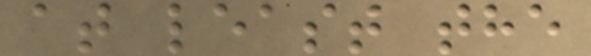at least the
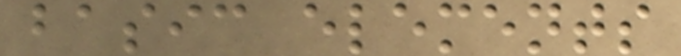basic elements
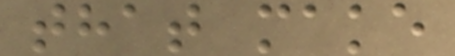that make
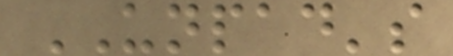UNPAD's
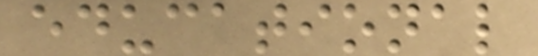educational
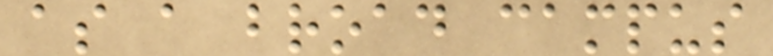as a broad campus
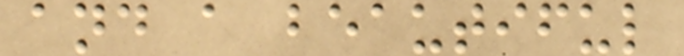and a beautiful
